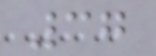37
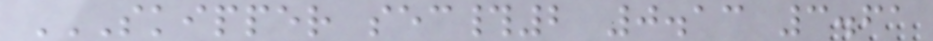SKIPPER SEC#2 0.13 3.61
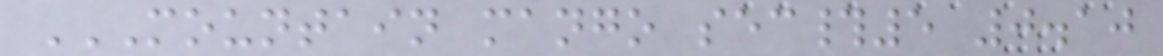MOUNTAIN MANGO SEC#5 0.10
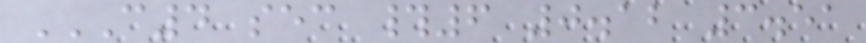C4 SEC #6 0.12 3.51
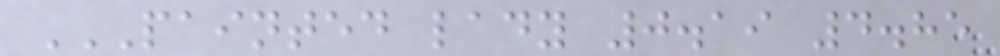PAINTED LADY 0.19 4.85
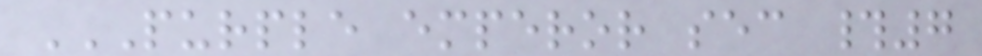PURPLE EMPEROR SEC #7
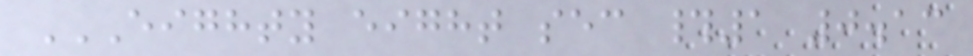EIGHTY EIGHT SEC #1 0.13
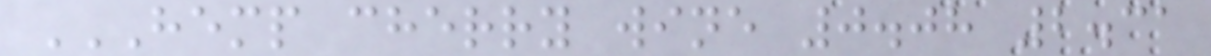HEMP CHERRY WINE 0.08 2.31
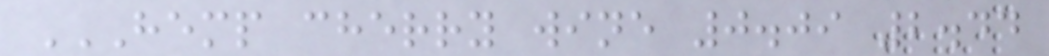HEMP CHERRY WINE 0.09 2.44
